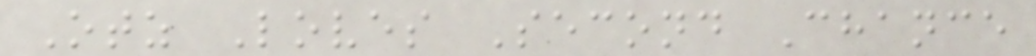Otz Loves Second Chance
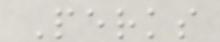Perks
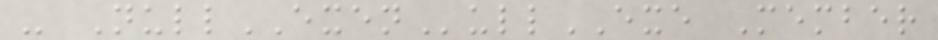- NullEXENullEXE Member
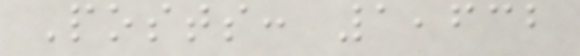Posts: 1,632
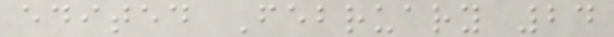edited February 24
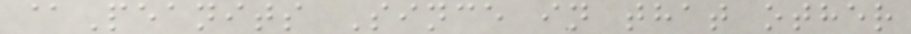@Peanits Since in that other
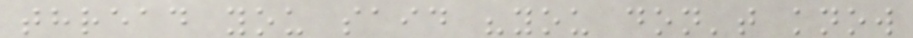thread you said "you don't know
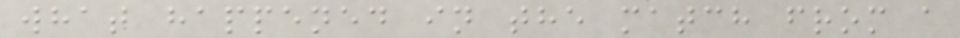what happened in the match from a
